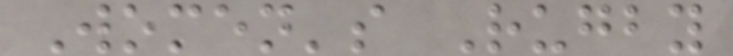Women's Rugby
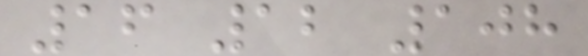16 12 108
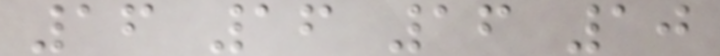16 16 16 10
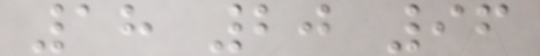18 20 96
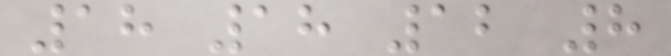18 18 12 8
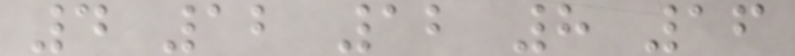4 12 12 8 16
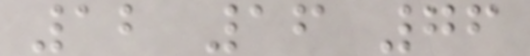12 16 76
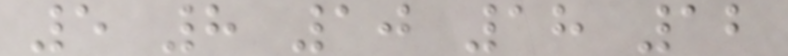5 8 10 18 12
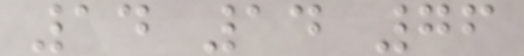14 14 76
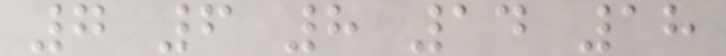7 6 8 14 18
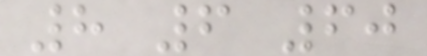8 6 60
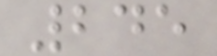245
